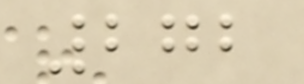272
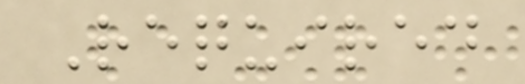Required
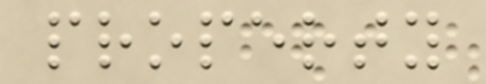property
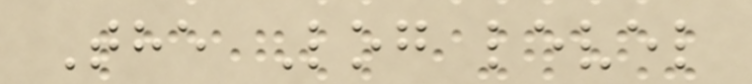The Log level
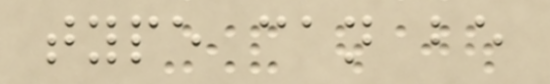type can be
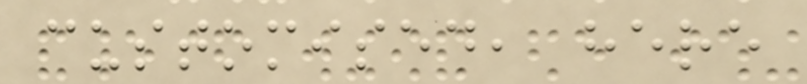customised, here
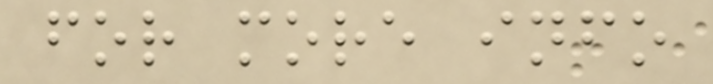for more info
